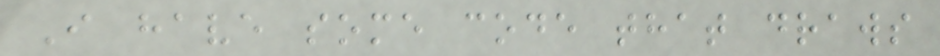I have some code that draws
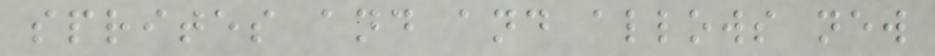sprites and and allows new
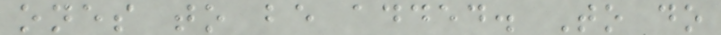ones to be added. To do
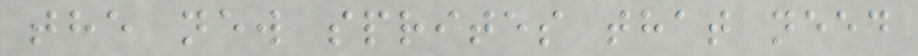the new sprites that need
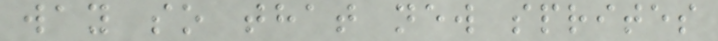way so that new sprites
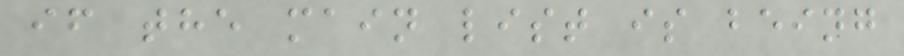if the main list is being
